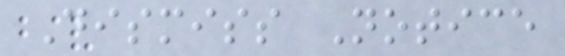Dismiss Notice
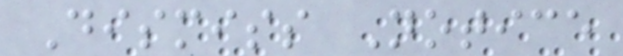Dismiss Notice
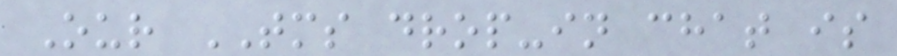Our TMS drop-in chat is
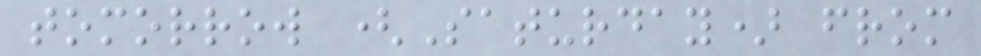tomorrow (Saturday) from
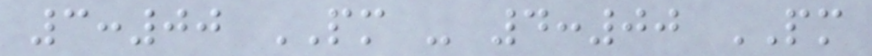3:00 PM - 4:00 PM
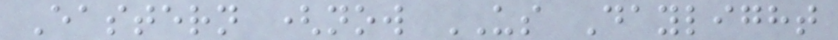Eastern (now US Daylight
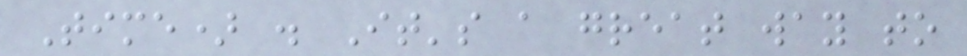Time) . It's a great way to
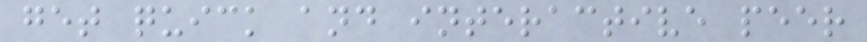get quick and interactive peer
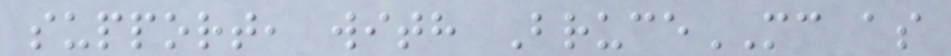support, with BruceMC as
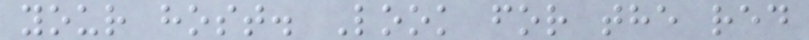your host. Look for the red
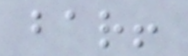bar!
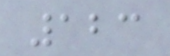123
